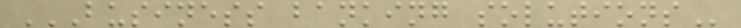BUSINESS BANKING SOLUTIONS
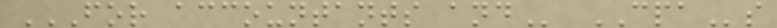FOR ACCOUNTANTS AND CPAs
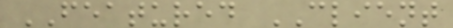FEATURED CLIENT
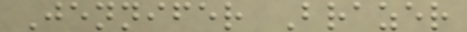Jennifer Brazer
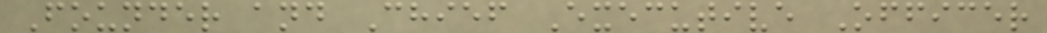Founder and Chief Executive Officer
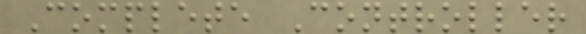Complete Controller
